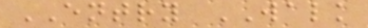ENTRY WALK
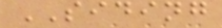SIDING
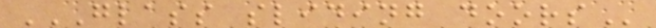GLASS SLIDING DOORS
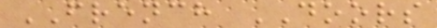FRENCH DOORS
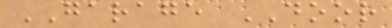GARAGE DOOR
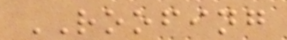ROOFING
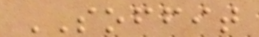SOFFIT
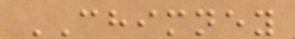CHIMNEY
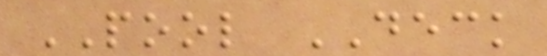POOL DECK
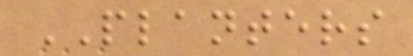PLANTERS
